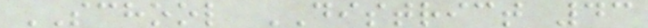SCHOOL DISTRICT 43
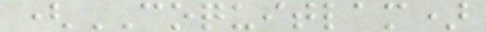(COQUITLAM)
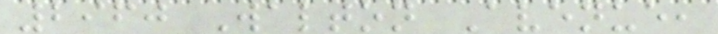2960 Walton Avenue,
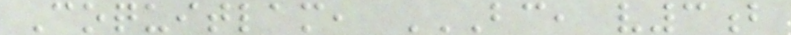Coquitlam, BC, V3B
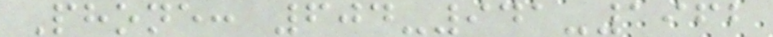Phone: 604-941-1962
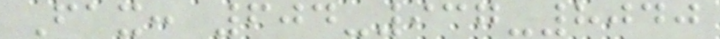Fax: 604-937-8040
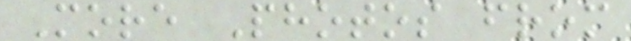More Photos from
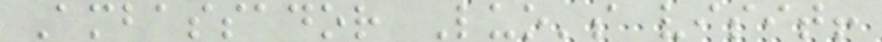Ambassador Luo's visit!
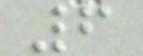6
